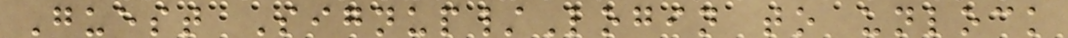Guest Signup/Login to unlock
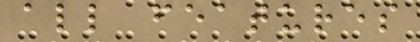all features
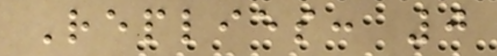Replies: 0
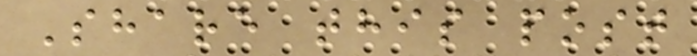Share this post
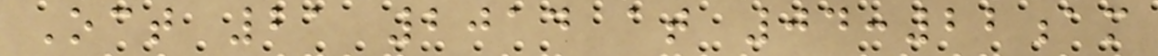Oct 21 2014 at 04:22am
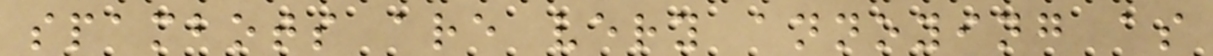spambots are very annoying as
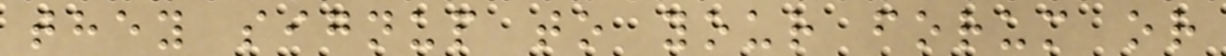they signup to your forum or
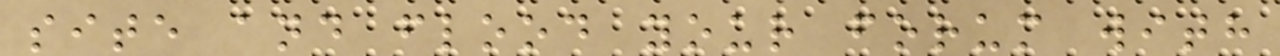site and flood your forum with
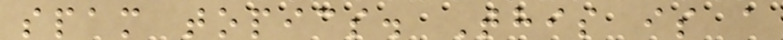spam topics. This is a
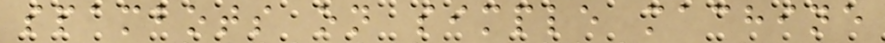spambots on simple machine
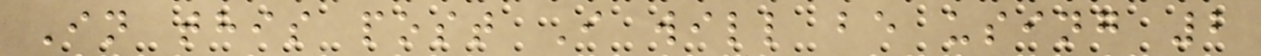In this post I will be using 2
